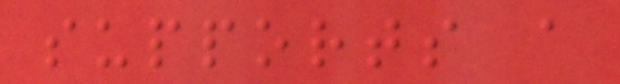supports a
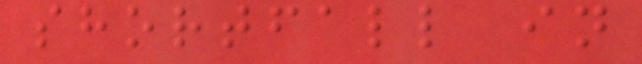shortfall in
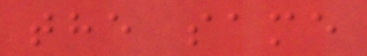the same
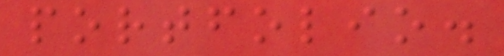portfolio.
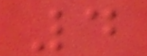4
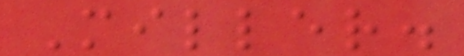Miller.
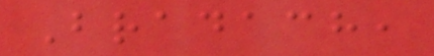Bradach,
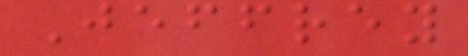Jeffrey
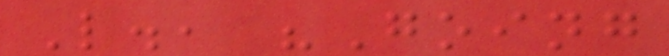L., "Going
